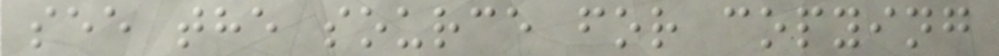see the source for copying
